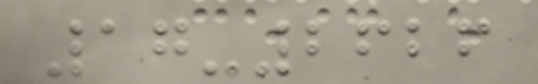17-2626
